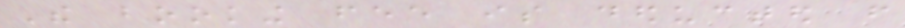The booking fee is deducted from
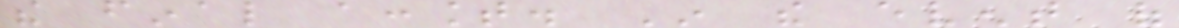the final account. In the event of
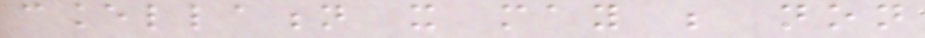cancellation it may be non
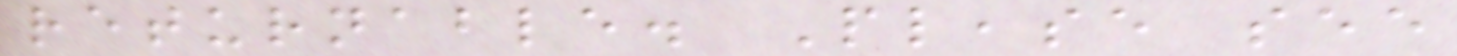returnable. Please see
